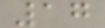17
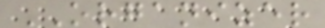ORGANIZER
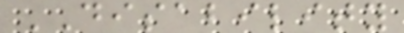DISABILITY
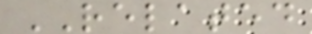RELATED
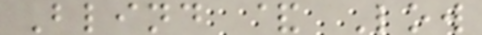Blind & Low
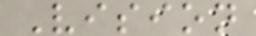Vision
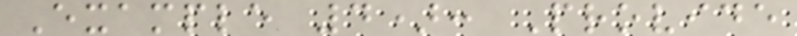Example 4): Provide
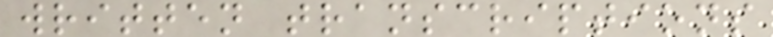written transcriptions
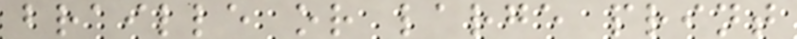braille or large print
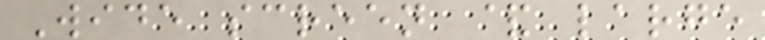Wide screen & large
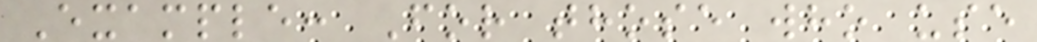Example: For those who use
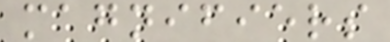magnifiers
